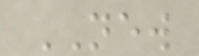NEW
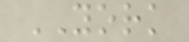YORK
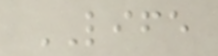LIFE
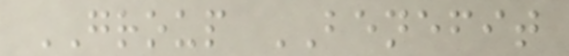GROUP BENEFIT
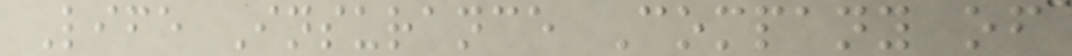Life Insurance Company of
